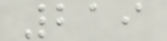219
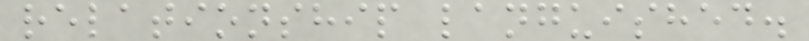relationship languished.
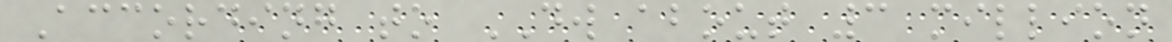According to DW about 3 million
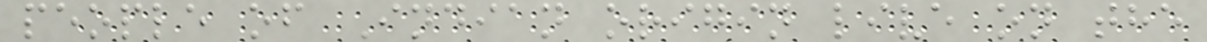people of Indian origin live on the
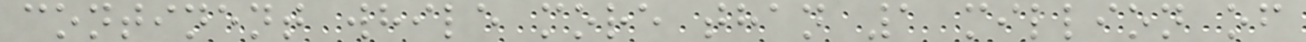continent while more than 1 million of
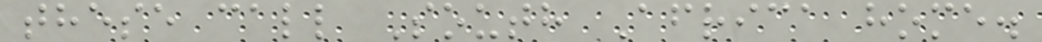these call South Africa home.
